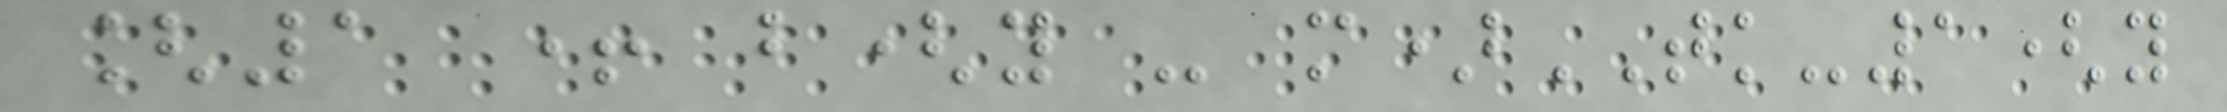[1 + b(y - m)TK-1(y
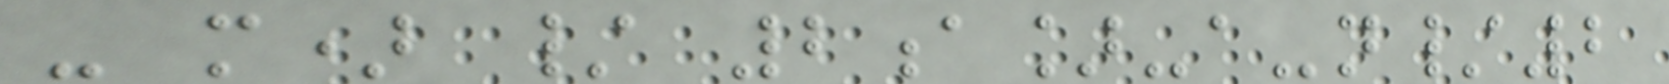- m) / 2a]-a-n/2
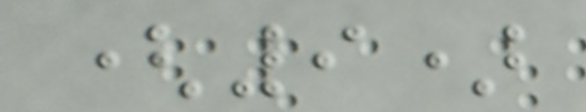(9)
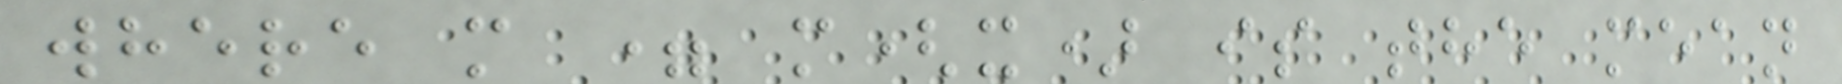where m = m(x) is the mean
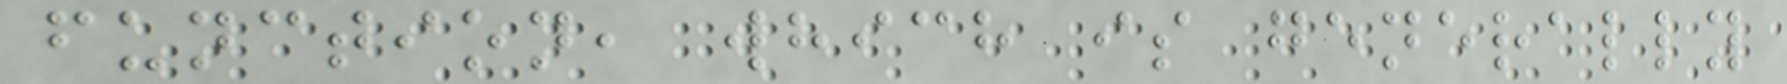function, which is generally
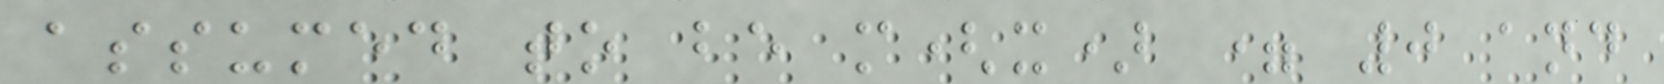assumed to be m(x) = 0 and
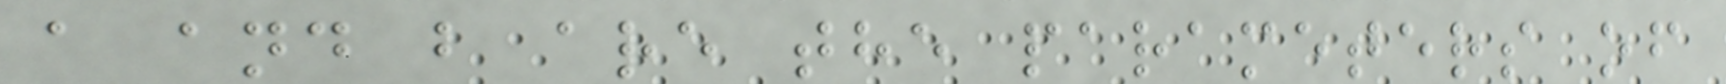a and b are the parameters of
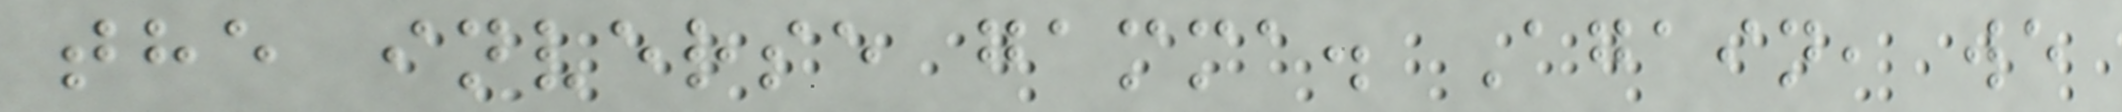the inverse gamma. Again, we
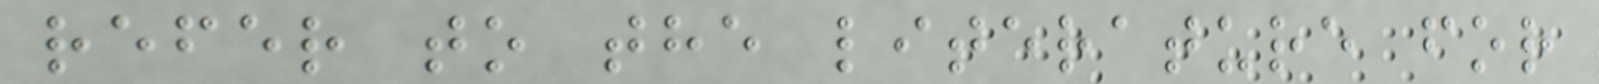refer to the literature for
